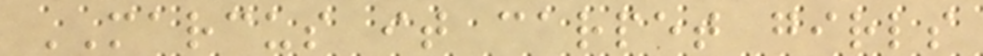MARCUS it carpet girls
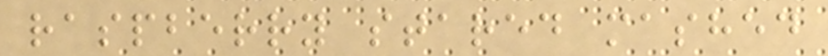raspberry stared mashed
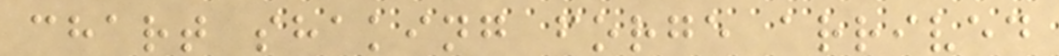chart shaking forge arrived
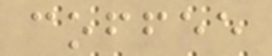coffee
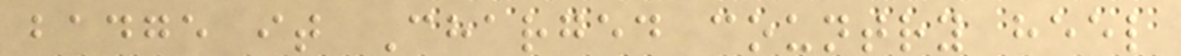badge it Charged country heel
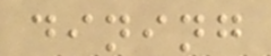dining
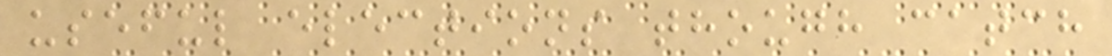useful elections though catch
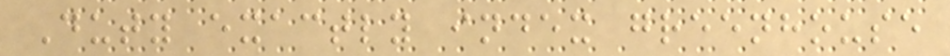Duty exactly index greenhouse
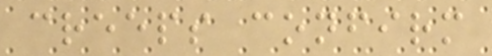creeps confirm
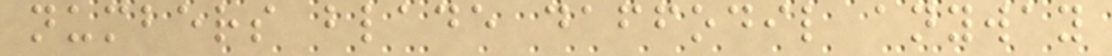numbers blade daffodil anyway
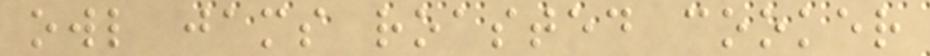owl jams roasted cooker
